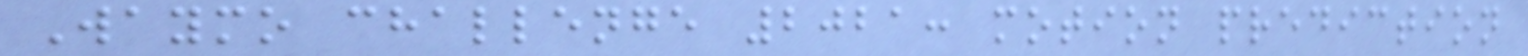Waymo challenge 2021: motion prediction
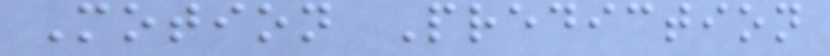Motion Prediction
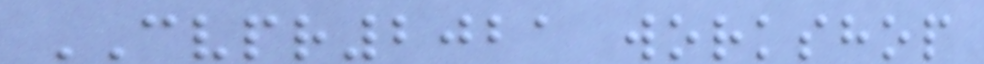CVPR2021 workshop
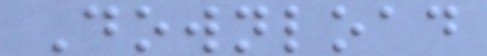Download
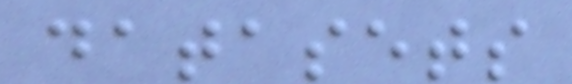datasets
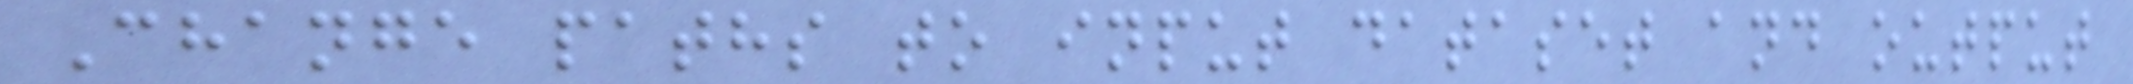Change paths to input dataset and output
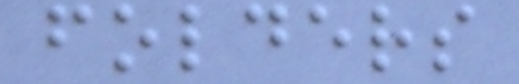folders
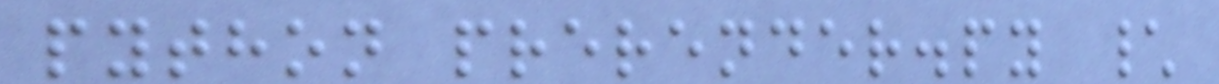python prerender.py \
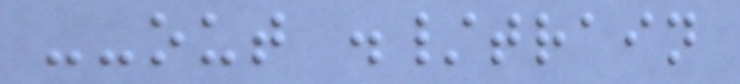--out ./train
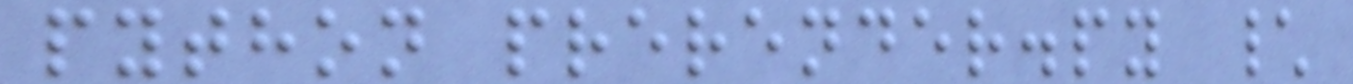python prerender.py \
